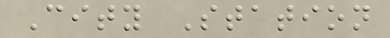City Station
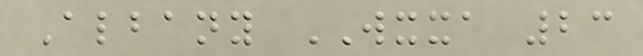Albany WXXA 23
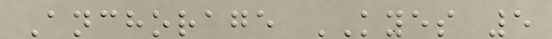Anchorage KYES 5
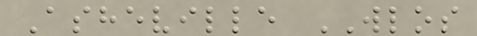Asheville WLOS
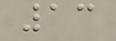13
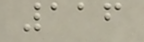116
